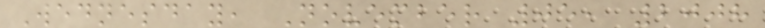Wednesday, November 05, 2008
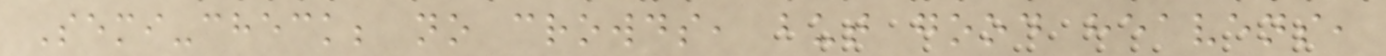Semi-check; no crowds, but good heavens,
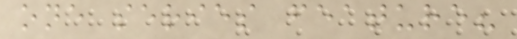one series feature?
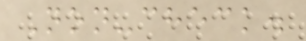Non-check.
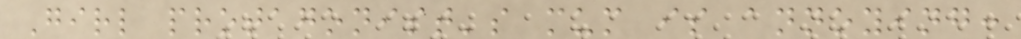Girl protagonist's mum is annoying:
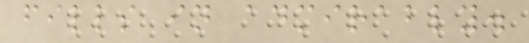fills in admirably.
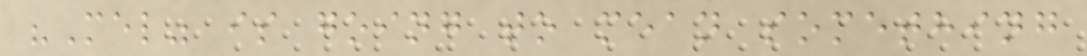"Mel" is going to mean something
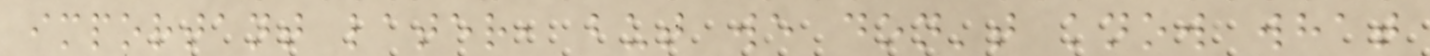important later, but we don't know what
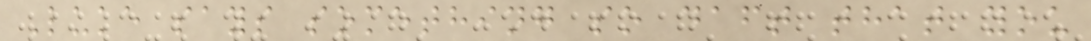Luke says something so daft that you
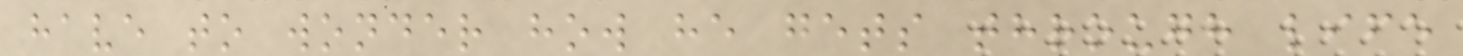have to wonder how he gets through life
